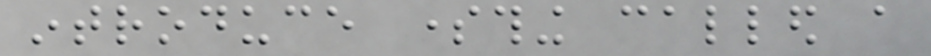introduce something called a
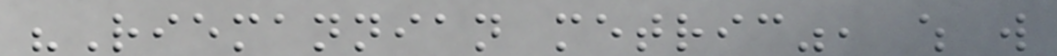"Riemannian metric", which will
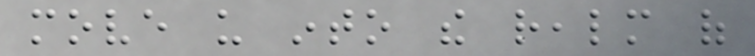move us into the realm of
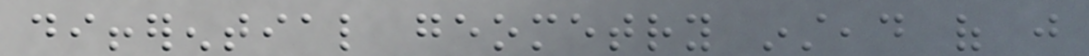differential geometry instead of just
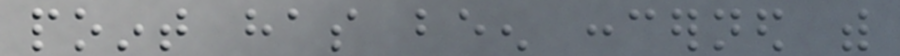point has been concerned with
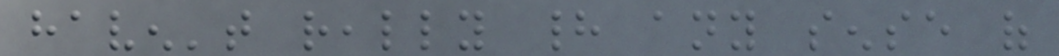haven't really had any sense of
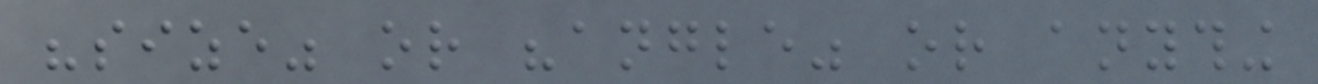"size" or "angle" or anything
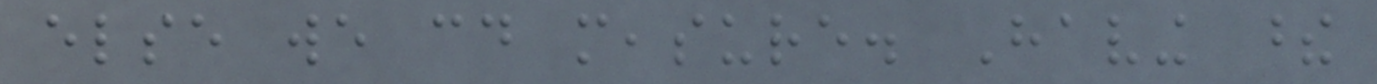else we could measure. Having these
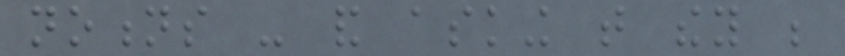notions - and asking that they be
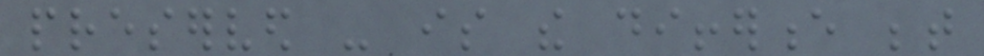preserved - is the difference between
